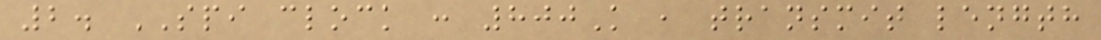2. SPI clock : 800K , transmit length
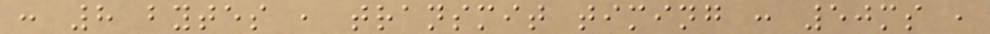: 8 bytes , transmit timing : 50ms ,
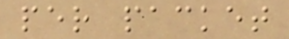per packet
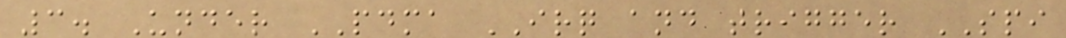3. Under PDMA IRQ and trigger SPI
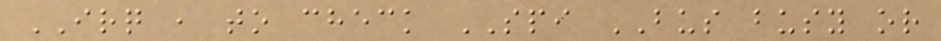IRQ , to check SPI BUS busy or
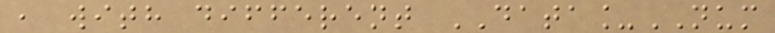, with different DATA_NUM
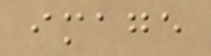image
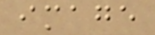image
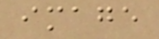image
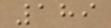189
